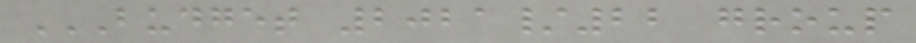BUDGET 2021/22 GROUP
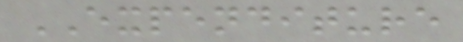EXPENDITURE
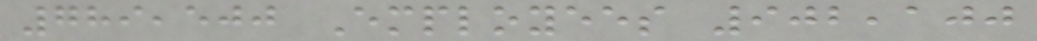789,500 Employees 902,100
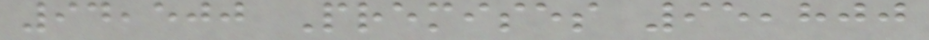94,500 Premises 95,800
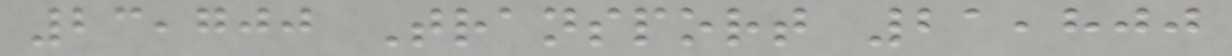23,700 Transport 21,800
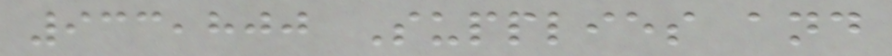933,800 Supplies and
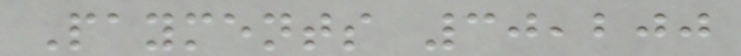Payments 30,200
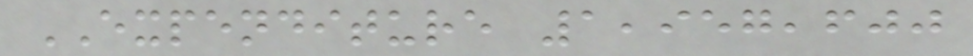EXPENDITURE 1,957,600
